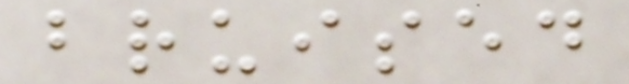bruised
